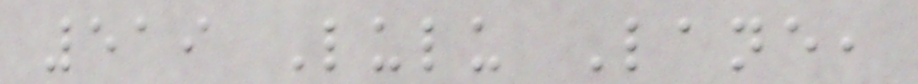519 Lulu Lane,
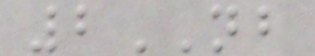2NB
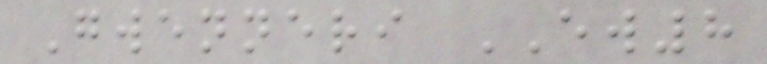Gwenneri EW8
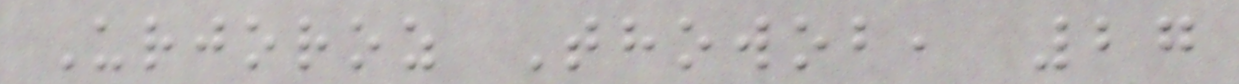Urjoroz Thowob, 27
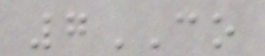7CO
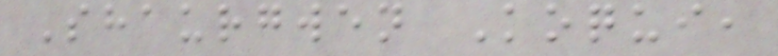Shaurgwen Koqui,
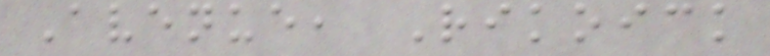Avenue, Rikoick
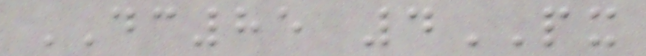DC85 4PX
